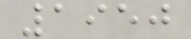1950
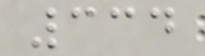334
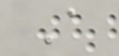A
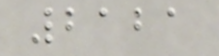2121
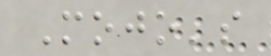Mojo's
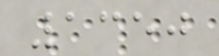1350
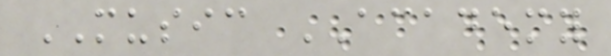MUSIC ACADEMY
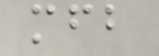mfb
